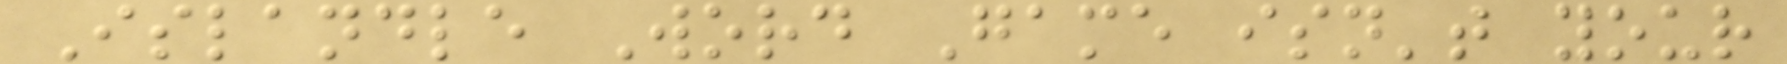Islandle Word Game isn't your
